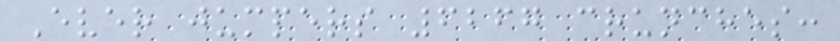Ever jumpers 6267 crunches:
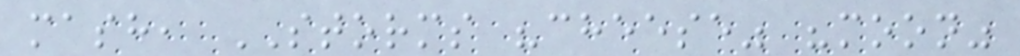mash, STORMS "cheese" "moon"
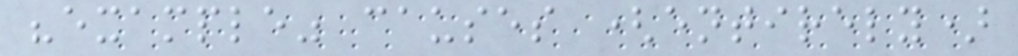"example" causes (entirely)
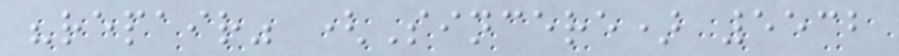"repair" (Sincere) 5532
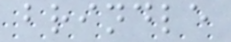brindle
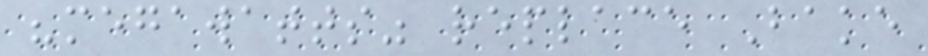"megawatts" replace Bake
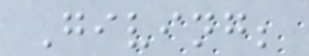Giving;
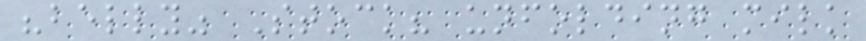"belly" Stock? unfolding milk
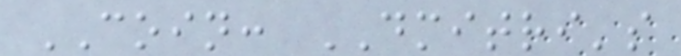COIN: DMITRI's
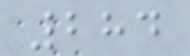284
